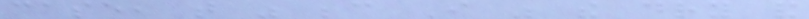case, that was because I was the dry and
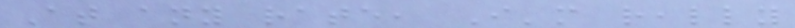At any rate, I'm really
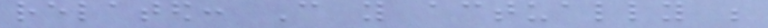related: Can you actually be
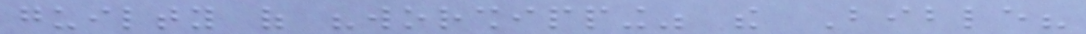guilty of "worshipping" the Bible?
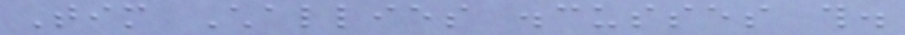Tim Challies discusses this.
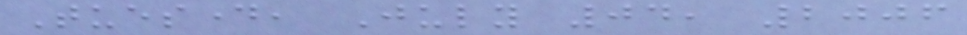Tuesday, July 04, 2006
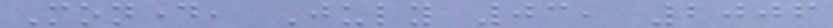Monday, July 03, 2006
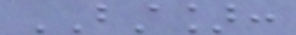BST]:
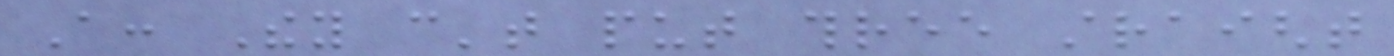A: They can't put three straight
